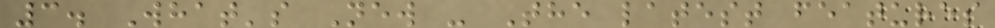3. What's New - The latest features
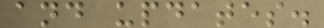and updates.
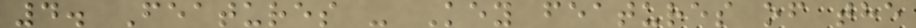4. Features - Key features of the
